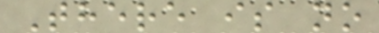There is no
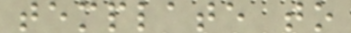template to
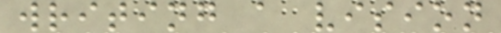writing a vision
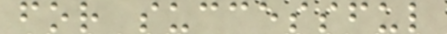for successful
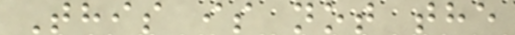This is not the
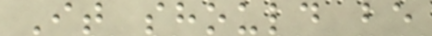It should be
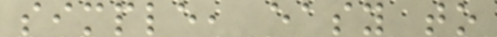simple, easy to
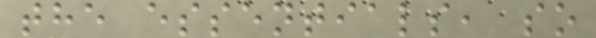the essentials, so
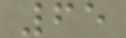65
